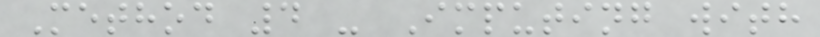Method 4 - Imputing with
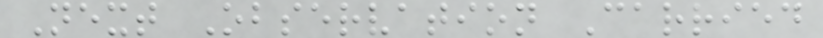Next Observation Carried
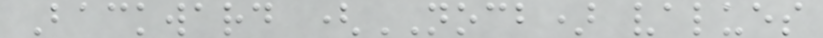Backward (NOCB) values
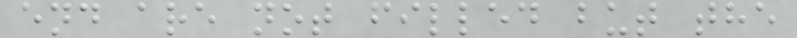end are not filled but the
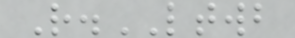R.LTWB
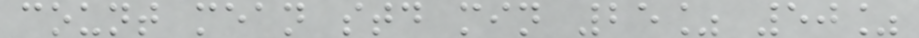count mean std min 25% 50%
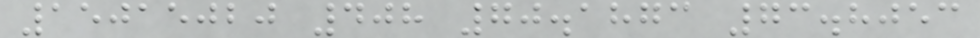15015020 408 70.1873 73.8053
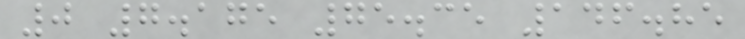0 7.175 75.35 146.85
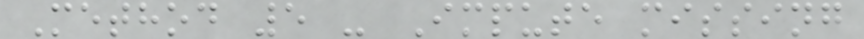Method 5 - Impute missing
